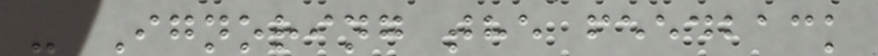- Ignoring the feedback
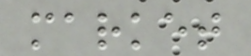market
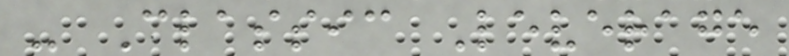- Classic Leverage
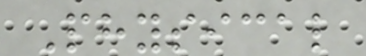Physical
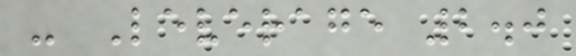- Leverage 2.0
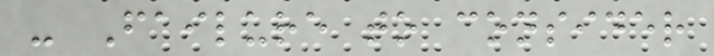- Failure to consider
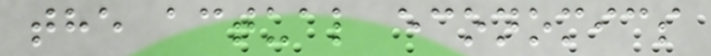the actual economics
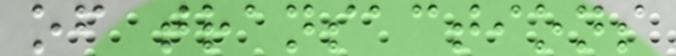of transactions
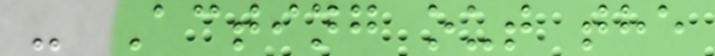- Acting out the
